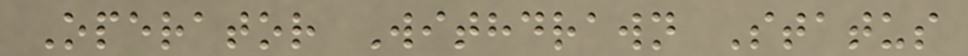Operator Withdrawn Status
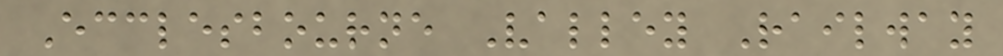Ecclesbourne Valley Railway
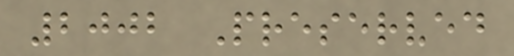2002 Preserved
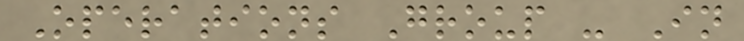Operations Group - In
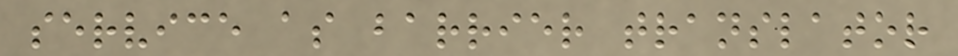service as barrier translator
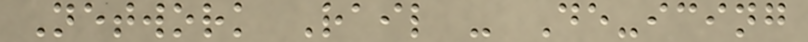Network Rail - De-icing
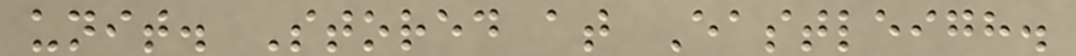unit. Stored at Eastleigh.
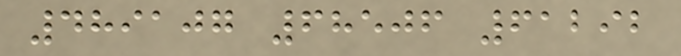489107 68506 61292
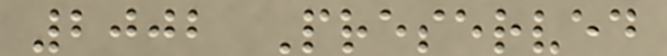2002 Preserved
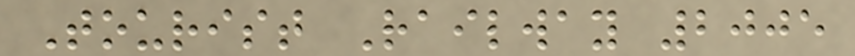Tourist Railway 2005
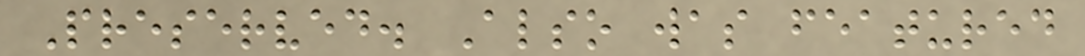Preserved. Also was featured
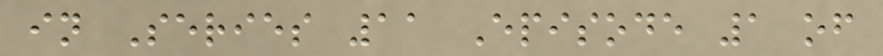in Series 11 Episode 1 of
